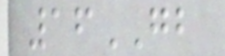16GB
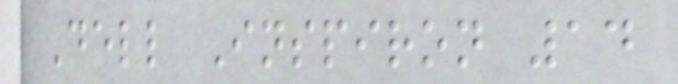Dell Inspiron 14
